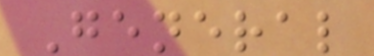General
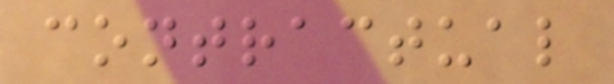contractual
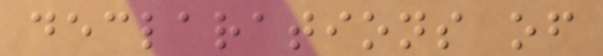declarations of
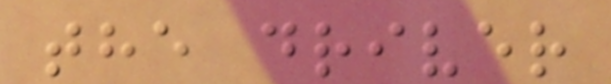the driver
